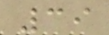39
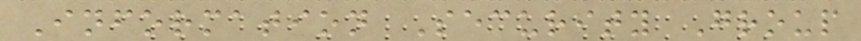Information Security Group
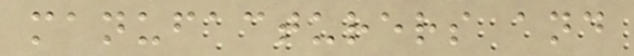manufacturers and
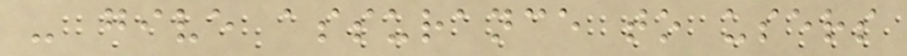- give assurance to users
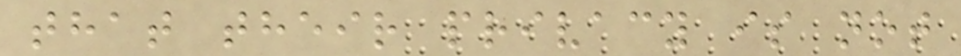that their privacy is not
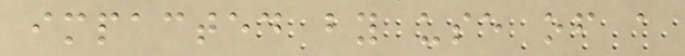impacted by use of a
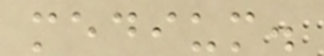medium.
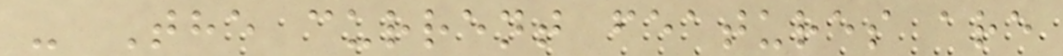- The current features are
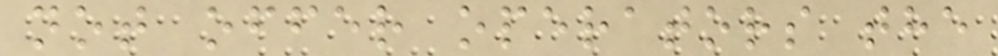not offer operators the
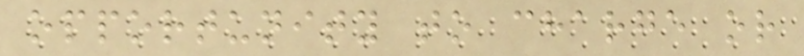opportunity to charge or
